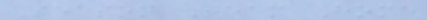Season Team Home
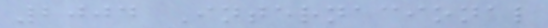2004 Internacional
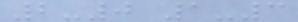2-0 1-3
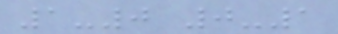1-0 0-1
